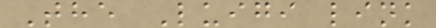The Luigi link
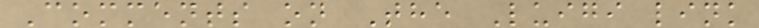Comments on The Luigi link
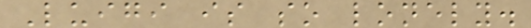Luigi is so lonely.
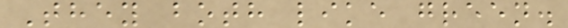They both like green.
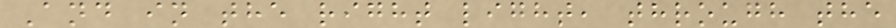And in the right light, through the
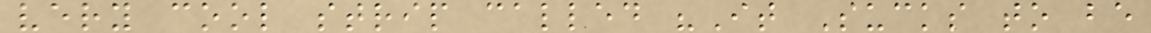very cool strip called "It Sucks to be
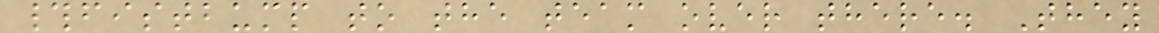#fistbump to the team over there. They
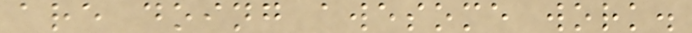are doing awesome work.
